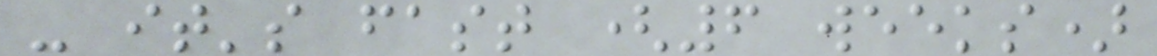- it's fast (6 weeks)
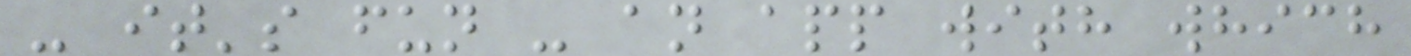- it's fun - an app with which
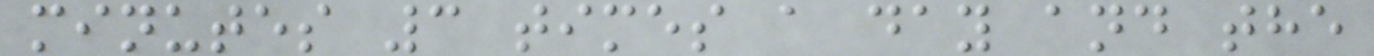minutes 3 times a day and the
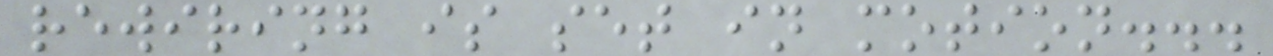rewiring is set in motion...
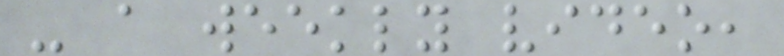- a weekly video,
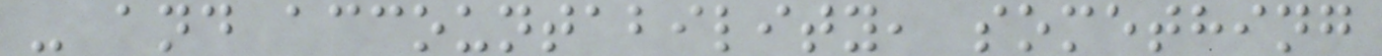- and accountability, something
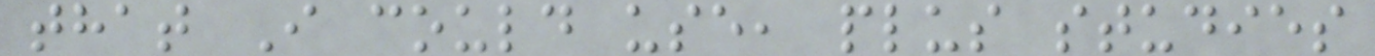that I could use, plus studies
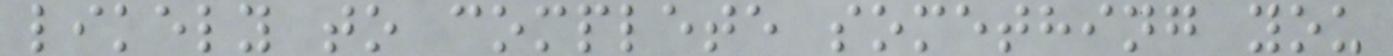likely to complete something you
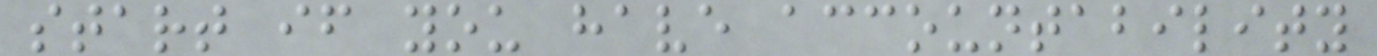start if you have accountability
